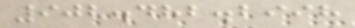902.482.2998
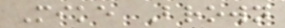Mike Brown
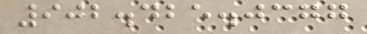902.425.0377
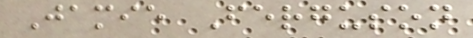Jamie Ferguson
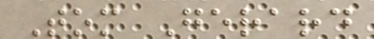Tom Gerard
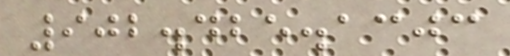902.425.1303
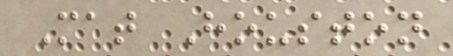Mat Houston
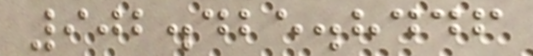902.425.8446
